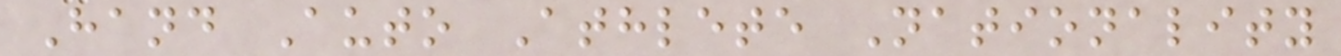Hand Auto Athlete Nationality
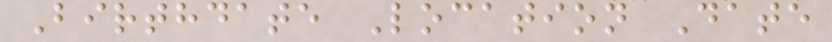Birthdate Location Date
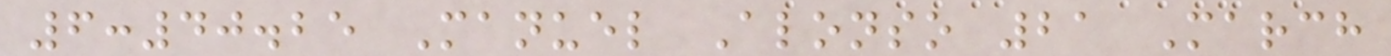6:40.25 Manuel Alonso 21 March
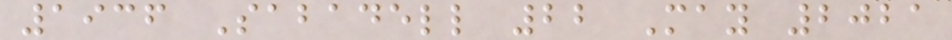1936 Sabadell 22 May 2021
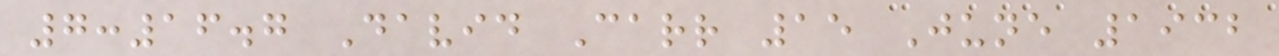7:16.7 David Carr 15 June 1932
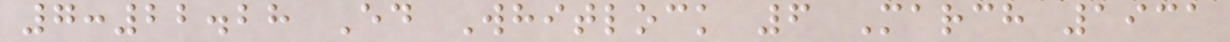7:22.28 Ed Whitlock 6 March 1931
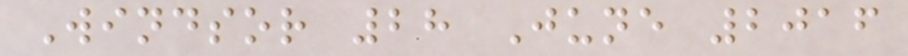Windsor 28 June 2016
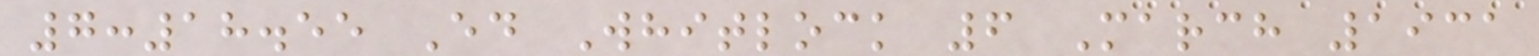7:18.55 Ed Whitlock 6 March 1931
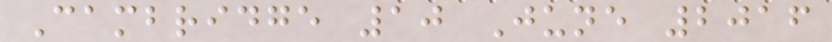Cambridge 10 June 2016
